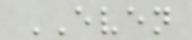EVEN
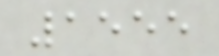1555
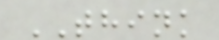THINK
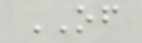OF
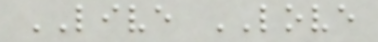LIVE LOVE
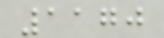1170
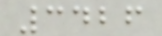3426
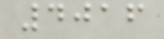4016
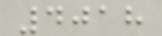4018
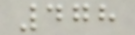478
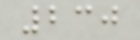230
